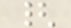{
